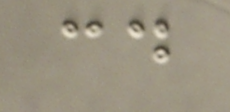cd
